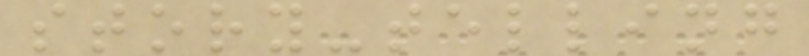story-telling
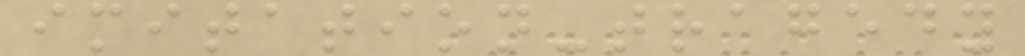imitation-tragedy
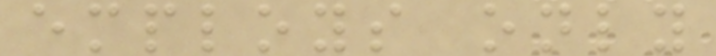employs only
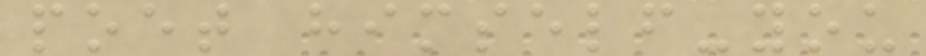poet himself-you
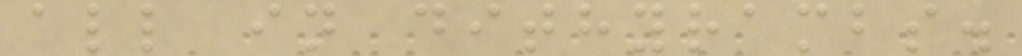all in dithyrambs.
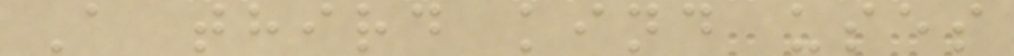A third kind uses
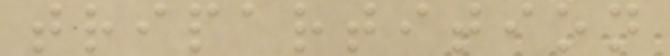tripartition
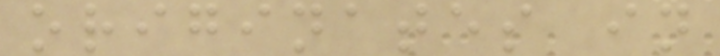originates in
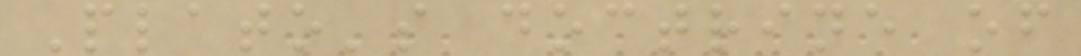Plato's doctrine of
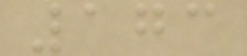173
